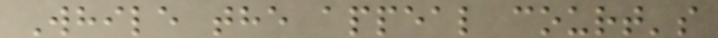While the appeal court's
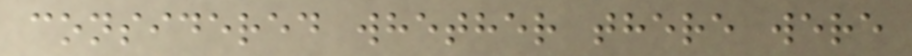considered whether there were
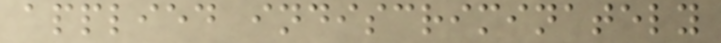applied indiscriminately
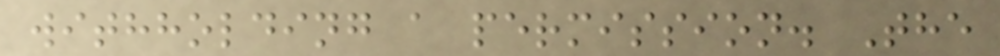withholding a permission. The
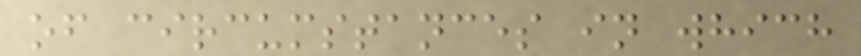of circumstances in which
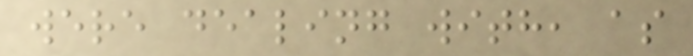were dealing with, as
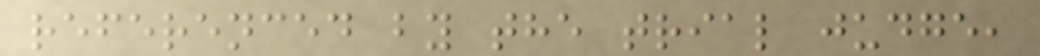referenced by the trial judge,
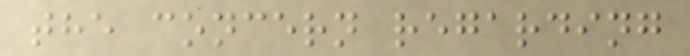the concern regarding
